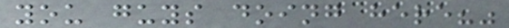you guys doing here?"
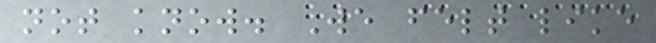not know. We felt like
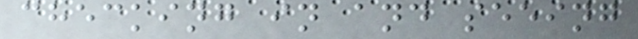checking in and seeing
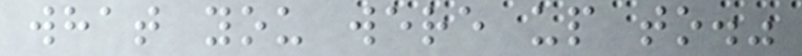what you were up to."
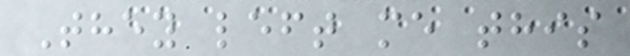They left me this
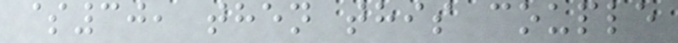$30, then this couple
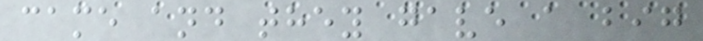came and they gave a big
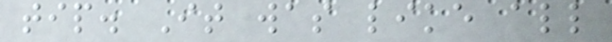tip. It was like all
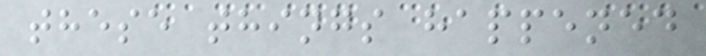these things happened
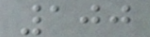100
